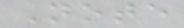Note
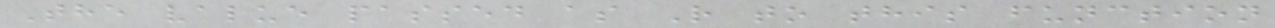The value passed as R to this function
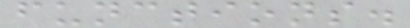functions.
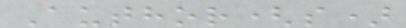Author(s)
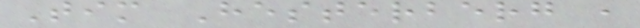Tim Hesterberg ,
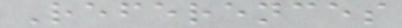References
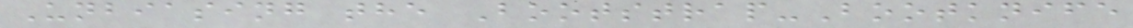Unbiasing the Bootstrap-Bootknife
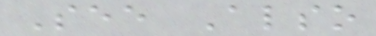See Also
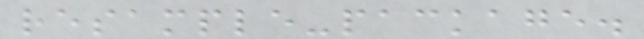resample-package.
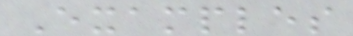Examples
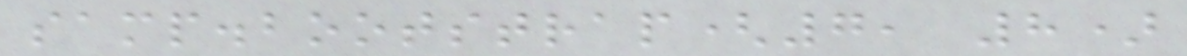samp.bootstrap(7, 8)
